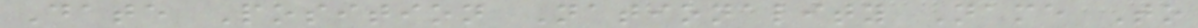Date Position Nationality Name To
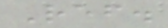Ref.
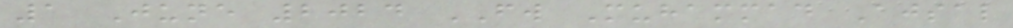1 June 2024 FW Muhammad Ajsal
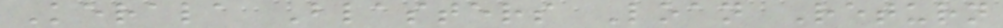Kerala Blasters Loan Return
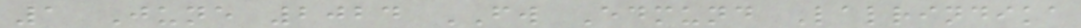1 June 2024 FW Edmund Lalrindika
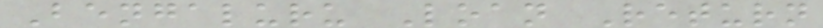Bengaluru Loan Return
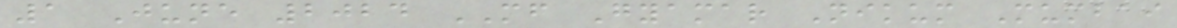1 June 2024 MF Gyamar Nikum Mumbai
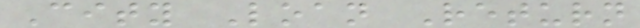City Loan Return
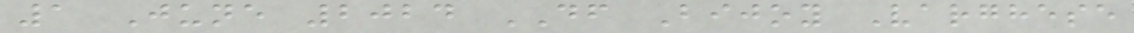1 June 2024 DF Bijoy Varghese
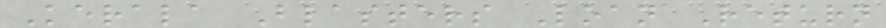Kerala Blasters Loan Return
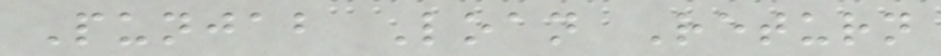Punjab Loan Return
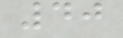40
